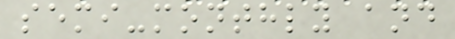semi-monthly and
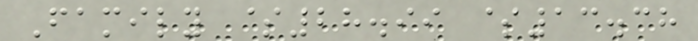Family $28.99 $13.38
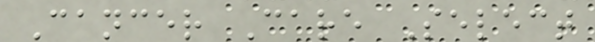Cancer Care Select
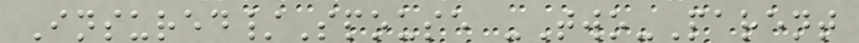Insured/Spouse -Two-Parent
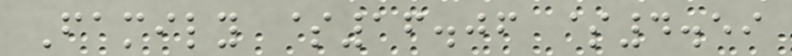Family $16.06 $4.59
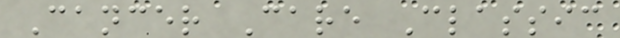Cancer Care Classic
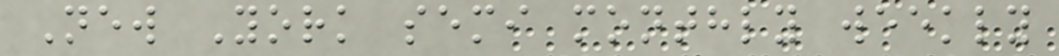New York semi monthly weekly
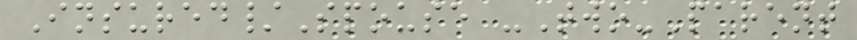Insured/Spouse -Two-Parent
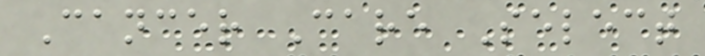Cancer Care Select
